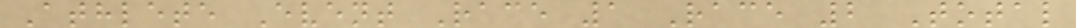Athlete Event Race 1 Race 2 Total
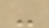-
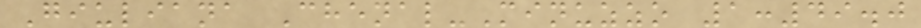Giuliana Chenal-Minuzzo 1:49.0
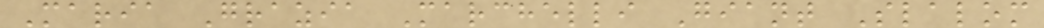Maria Grazia Marchelli Giant Slalom
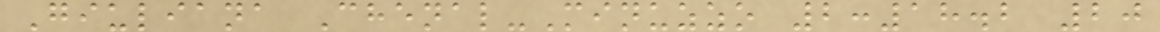Giuliana Chenal-Minuzzo 2:18.2 20
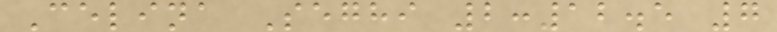Celina Seghi 2:12.5 7
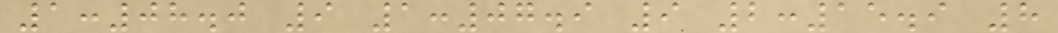1:08.0 9 1:07.9 9 2:15.9 8
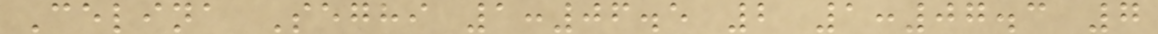Celina Seghi 1:06.5 2 1:07.3 7
